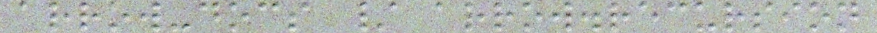arrow-docs / arrow.recursion
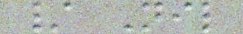/ Nil
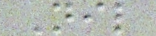Nil
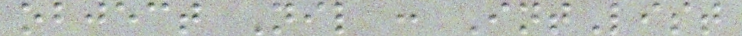object Nil : IntList
